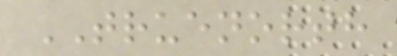TRUENORTH
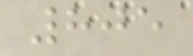805
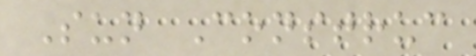Sun Construc
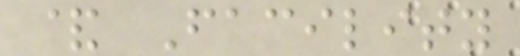& Facility
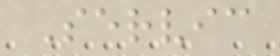Servic
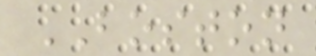BOSTON
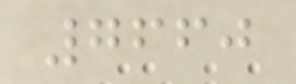7660
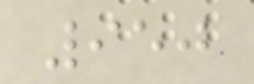950
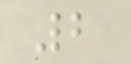2
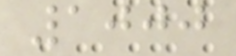1000
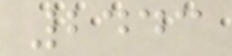2443
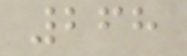268
